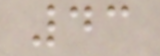43
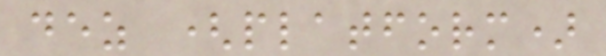dez (platform)
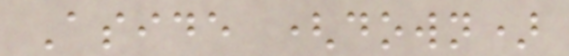Aside (down)
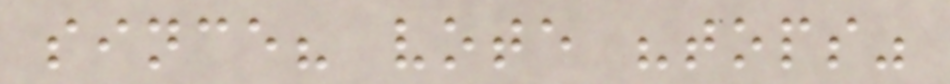since? vote "tops"
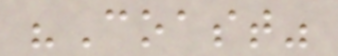"Coast"
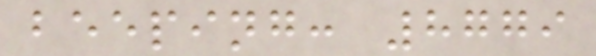beeping: 8779
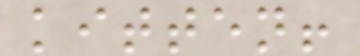kitten!
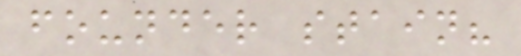founder stain?
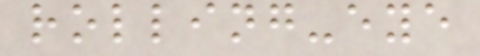rolling-eye
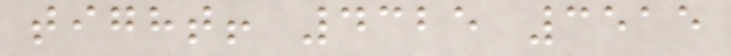tight! 4325 3515
